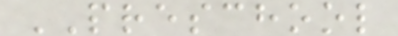PRESCHOOL
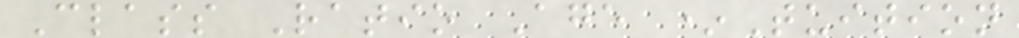Class Ratio Age *Tuition
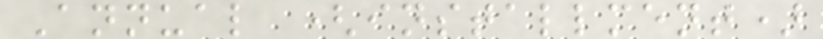Annual (installment)
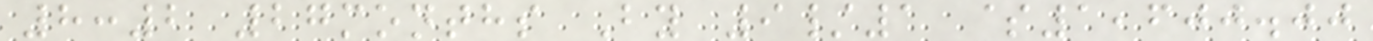8:2 27months By 9/1 $1,600.00
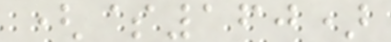($160)
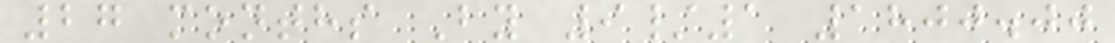27 months By 9/1 1800.00
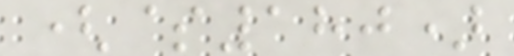($180)
